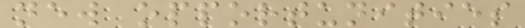new opportunities
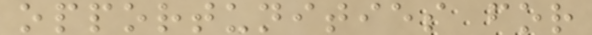opportunities for
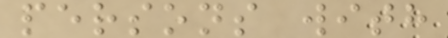persons with
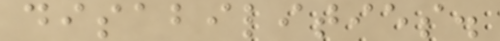disabilities.
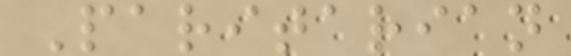Paritarian
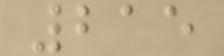215
